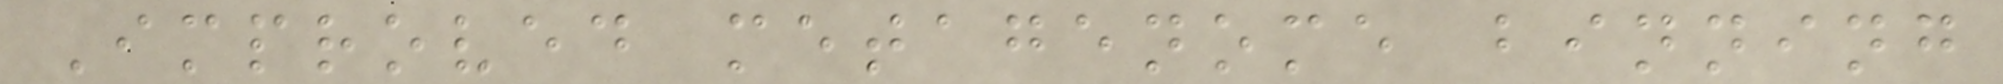Improved metagenome binning
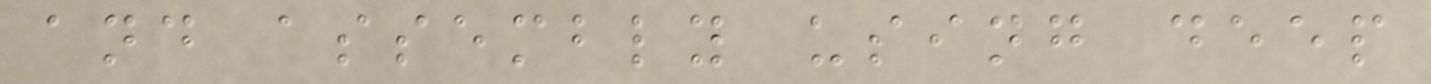and assembly using deep
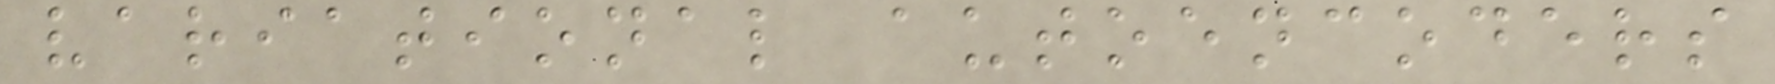variational autoencoders
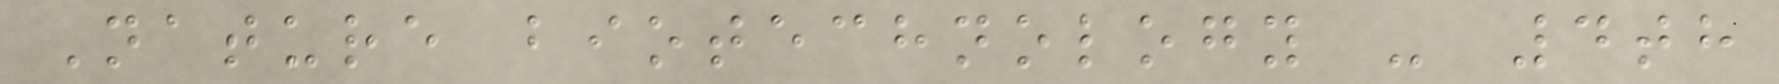Nature biotechnology - 4th
